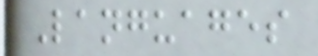Languages
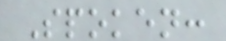Spoken:
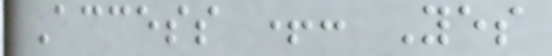Access +: Yes
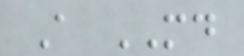A MD
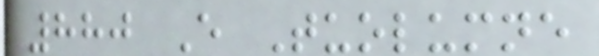880 E Tuolumne
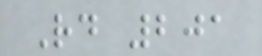Rd 201
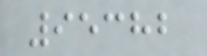95382
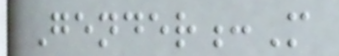Gender:M
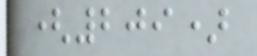(209)
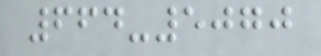664-5070
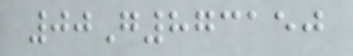00G873150
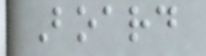Board
